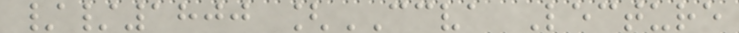//1800 [CCVA Lecture
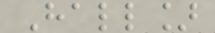Hall]
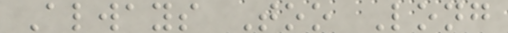Always Too Long
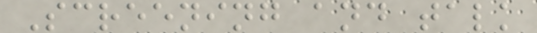Screening and talk
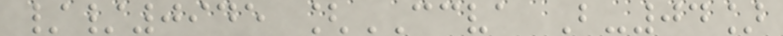//0945 [CCVA B-04]
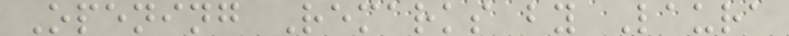Opening Remarks by Laura
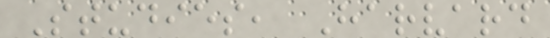Studies, Harvard
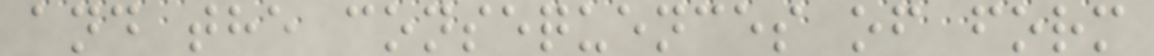and the consequences of form
